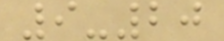9-20
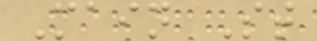Main St
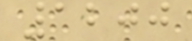1200
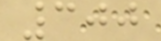300
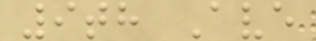9th Ave
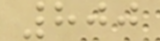800
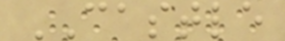CASTLE
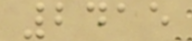2415
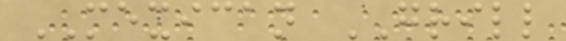MEXICAN GRILL
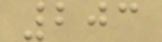203
